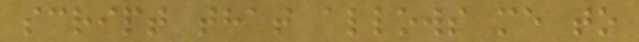script that allows me to
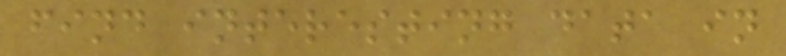find interesting data in
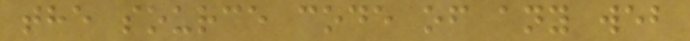the source code of any web
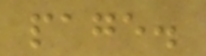page.
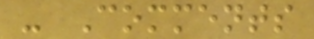- Comments
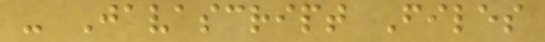- Javascript Files
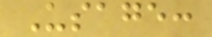Usage:
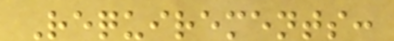Requirements:
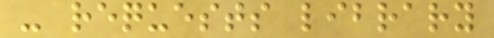- requests library
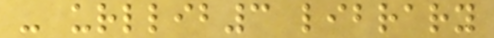- urllib3 library
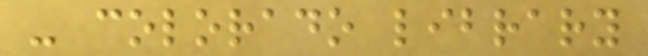- colorado library
